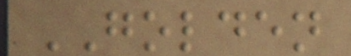GOLDEN
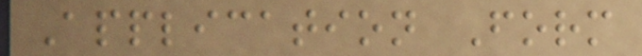Application Form
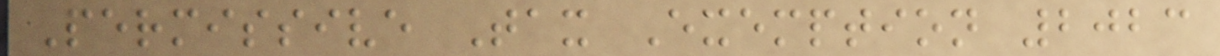Permissive Tax Exemption 2023
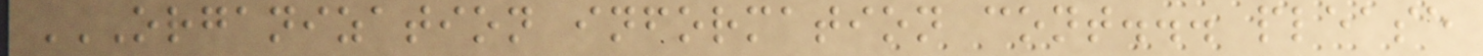ORGANIZATION INFORMATION CONT... PLEASE
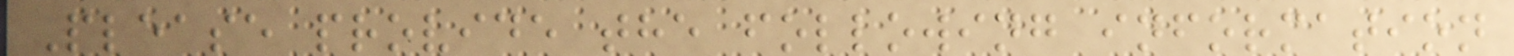Please provide the following information
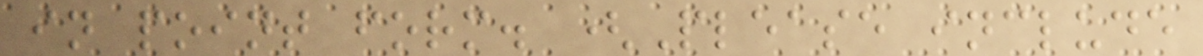in point form. (Please include
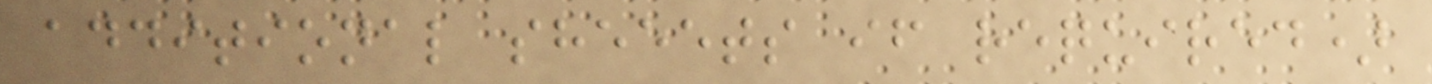additional sheeets if required)
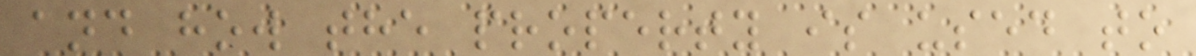and how the property is used to
